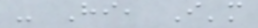- Hi, I'm
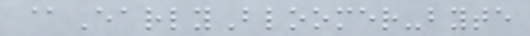@EarlyBloomer-byte
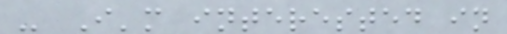- I'm interested in
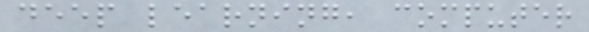deep learning, computer
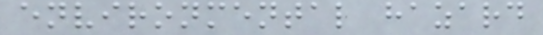environmental hazard
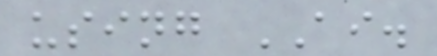using AI.
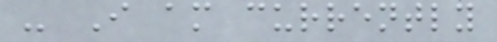- I am currently
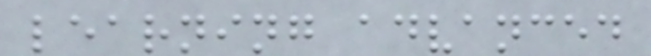learning advanced
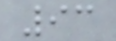93
